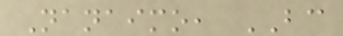Nanaimo, BC
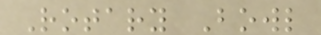Rotary Bowl
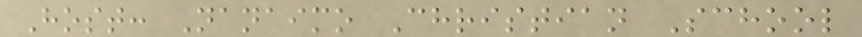Host: Nanaimo Christian School
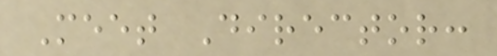Meet Director:
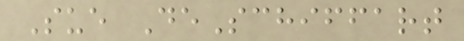Sue DeSchiffart
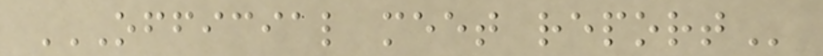OFFICIAL MEET REPORT
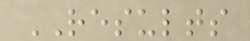RESULTS
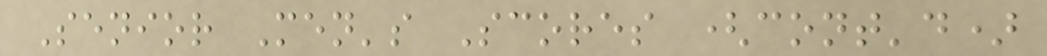Senior Men's Scores (cont'd)
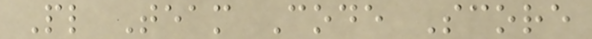Pl Team Code Score
